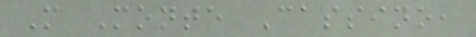M Monte Cassino,
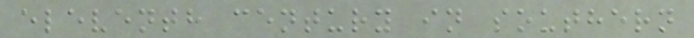eleventh century in southern
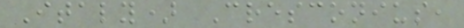Italy) Cresconius,
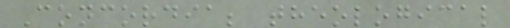Concordia; theological
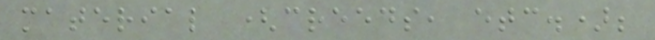material (creeds, etc.);
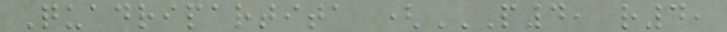Quadripartita (P4, R4,
